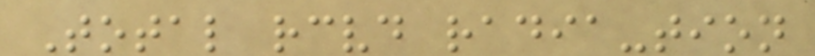Total received radia-tion
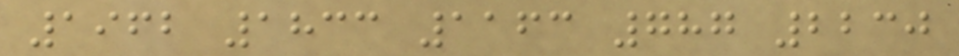1962 1833 1163 787 2230
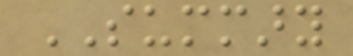SUMMARY
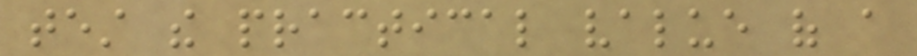test the practical value of a
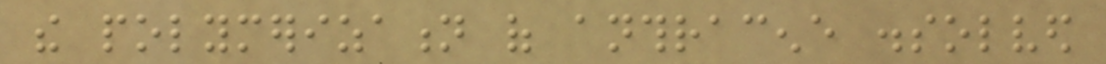the polymerization of anthracene dissolved
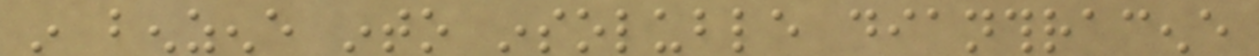in benzene into insoluble dianthracene
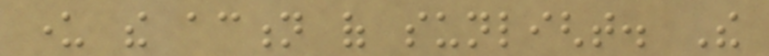under the action of sunlight. The
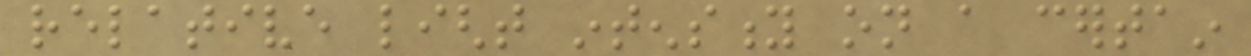relative light intensity on a certain
